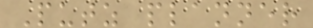Putz planner
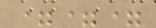===
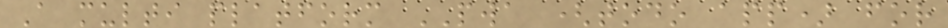A multi platform PWA (todo app) for
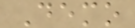Demo
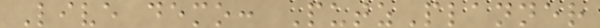Live demo: PutzPlanner
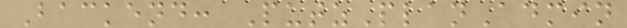Backend: PutzPlanAdmin
